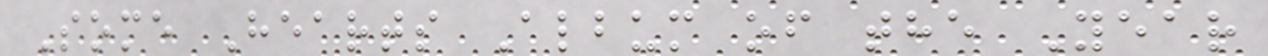Some Hearts Album of the Year
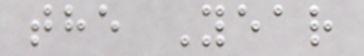the Year
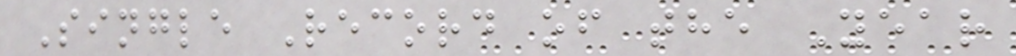Single Record of the Year
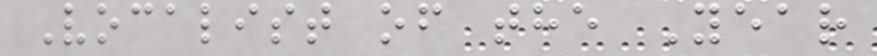Vocalist of the Year
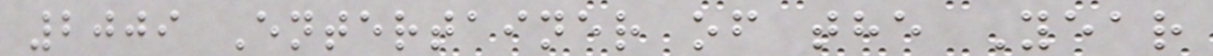2009 Entertainer of the Year
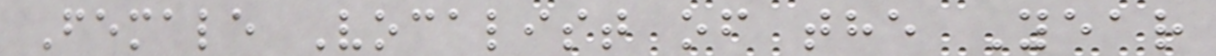Female Vocalist of the Year
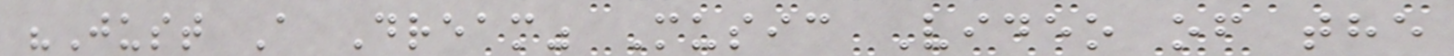"Just A Dream" Music Video of the
